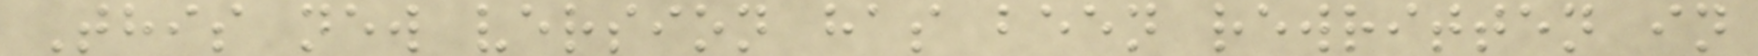This new version has been rewritten in
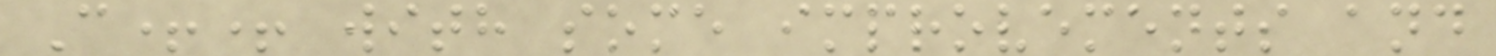C++ with some improvements and
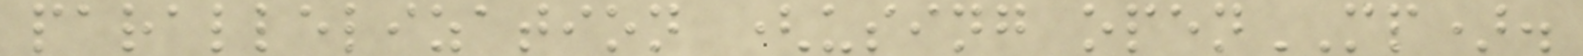parallelization (using openMP).
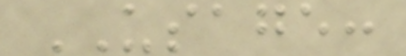USAGE:
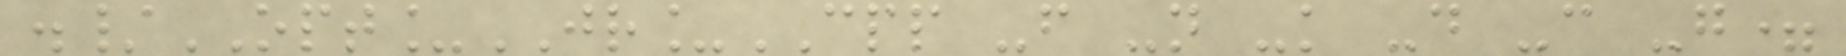./OPT_JR_CPP -f -n -k -d -c -g=
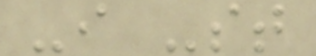-i -st
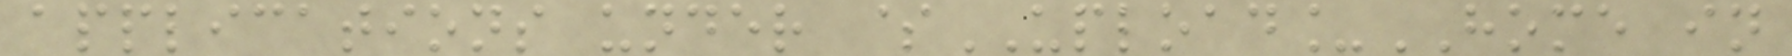applications under $UPLOAD_HOME in
